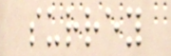surrey
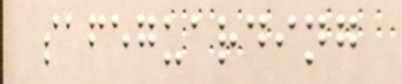safeguarding
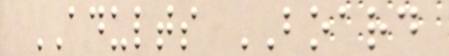ADULTS BOARD
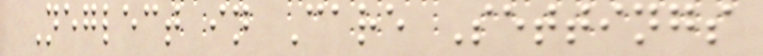Neglect in Care Settings
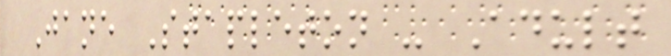Jane Stapleton - Adult
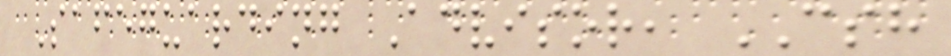Safeguarding Advisor, CSH
